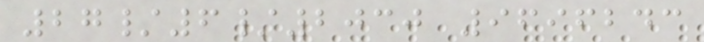27/6/2030 9696243
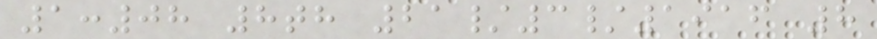1:08 8th 21/3/1916 8
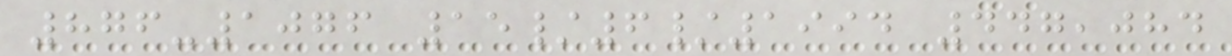876-1076 15/6/1994 447,084
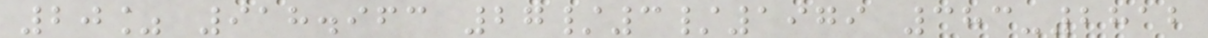20% 918.963 27/3/1979 383-2812
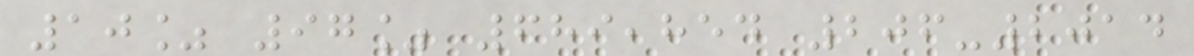10% 97% 689,854 206-2014
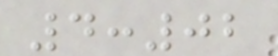4:02
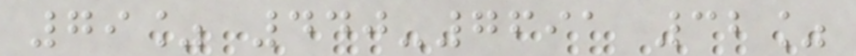79% 440-7691 32%
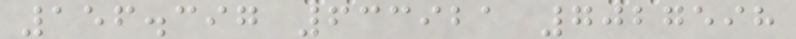156.397 633921 7027598
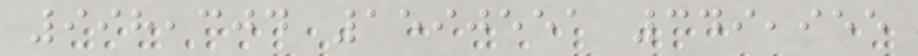998,304 1590551 349,955
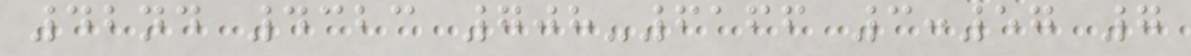42nd 4323 708-6166 3:57 7
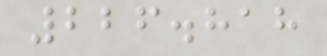226.818
